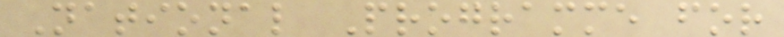National Programme for
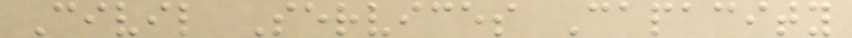Civil Services Capacity
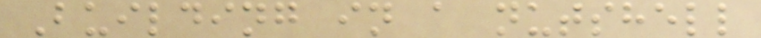Building in a nutshell
